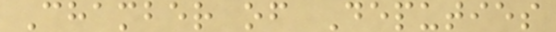Chamber of Deputies
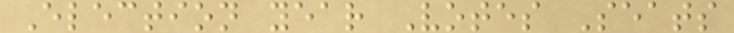Election year Votes Seats
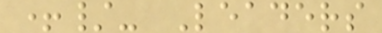+/- Leaders
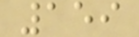159
